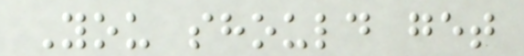You should get
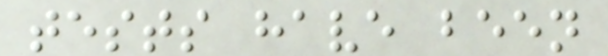tests have been
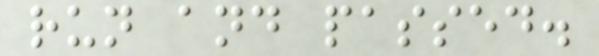run and passed.
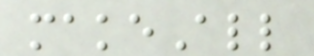makeAll
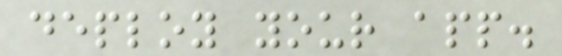deploy your app.
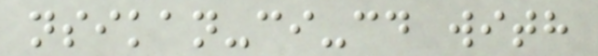nsikan-ci-cd with
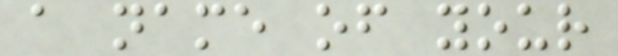a name of your
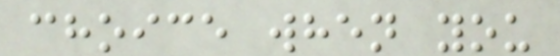choice when you
